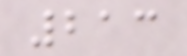213
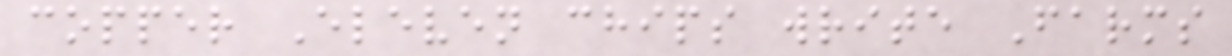copper Eleven chips write Farms
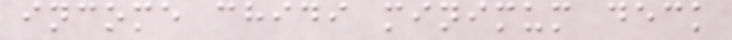income chidi minimum deck
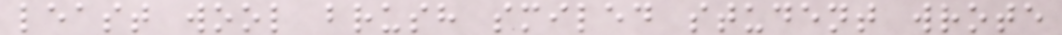least wool brush smiled student wrote
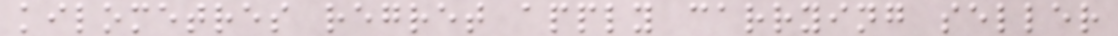kilometres regret apply carrying seller
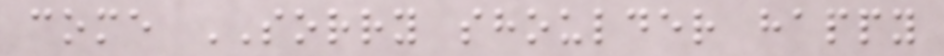come SORRY shoulder happy
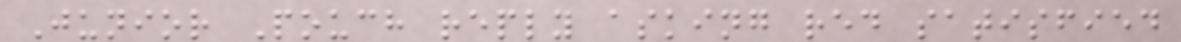Junior Pouch reply asking red satisfied
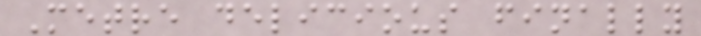Metre delicious finally
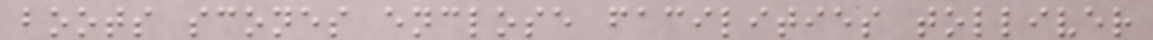boots scones enclose facilities tolliver
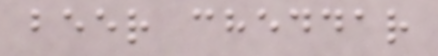beer cheddar
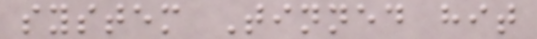system Tinned hit
